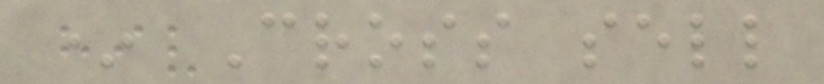* Cross sell
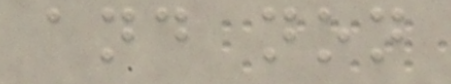and non
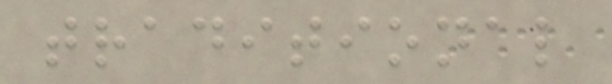traditional
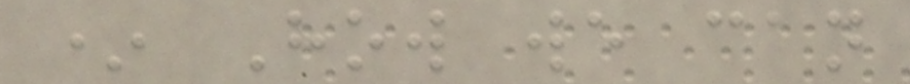* How we can
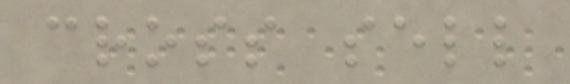cross sell
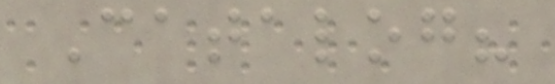Catalog?
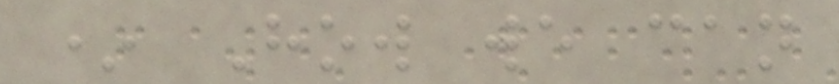* How we can
